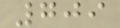709
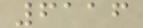6116
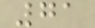71
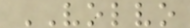VOLVO
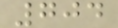704
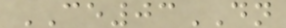CE03DN
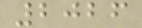2026
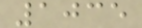1035
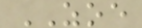ZOE
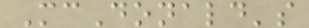McDonald's
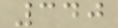340
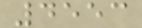4553
